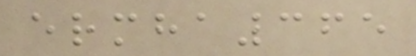ermha365
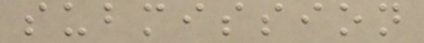submission
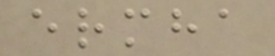ermha
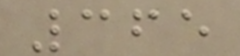365
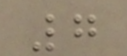7
